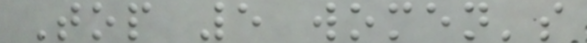Top 5 women's
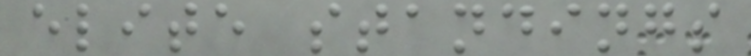elite standings
